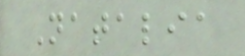Natalia
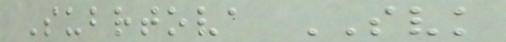Subrtova SVK
